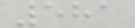581
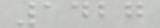1427
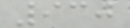930
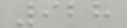928
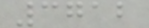3712
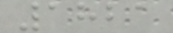1821
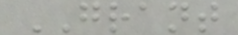GRANT
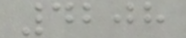4208
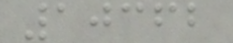10362
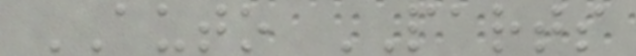AUTO PARTS
